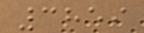3859
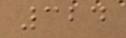324
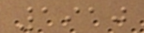1910
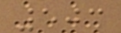503
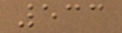533
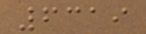6319
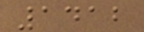1412
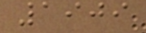1909
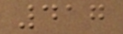417
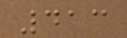413
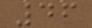46
